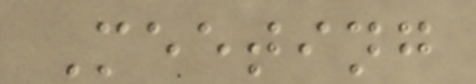Meeting
